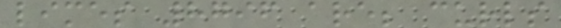limes 8796 are; curls
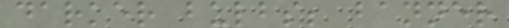darker bulbs; banner
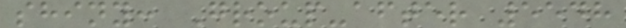shiny: Group-after 5548
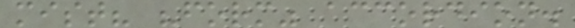mist? "form" accordion.
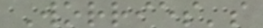Worries's
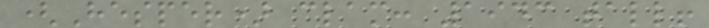(Hesper) clam: 1943 tall!
